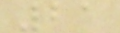21
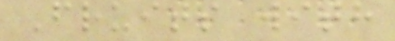Fruits with
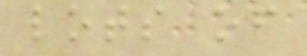lots of
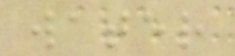water
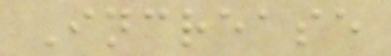Increase
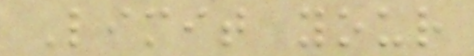Limit your
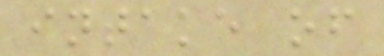intake of
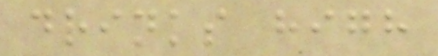drinks high
